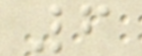6
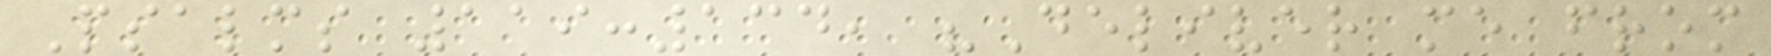Psalms 119:134, "Deliver me from
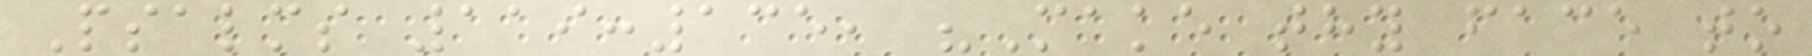Psalms 119:135, "Make thy face to
